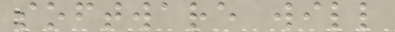software will
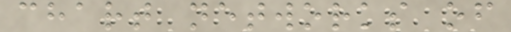chart networks of
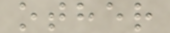other
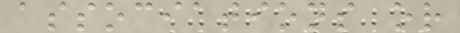associations or
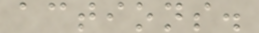actions.
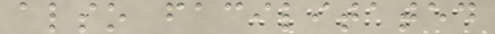also facilitated
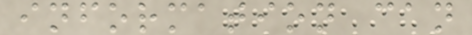information can
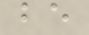be
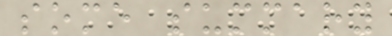some summary
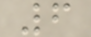6
